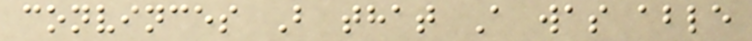convinces B that A was able
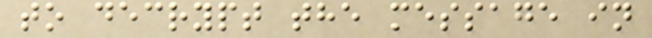to decrypt the message in
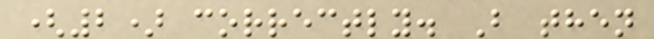(2) correctly. B then
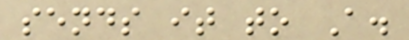sends it to A.
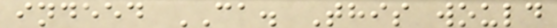indeed CA. This would
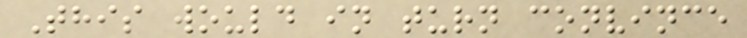This would in turn convince
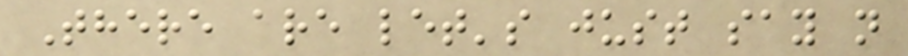There are let's just say n
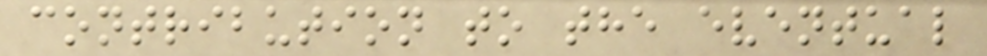contribution to the eventual
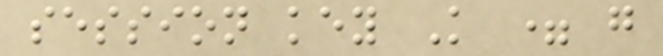session key K = g
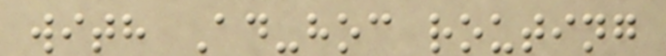with Ad-hoc routing
